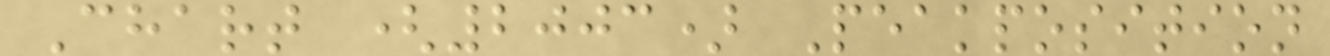Chart (2003) Peakposition
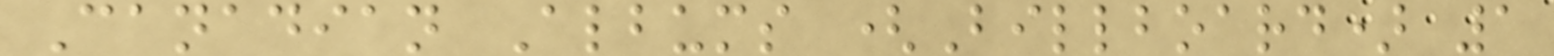Canadian Albums (Billboard) 1
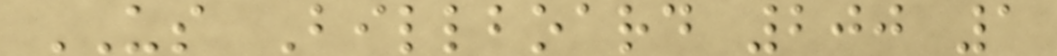US Billboard 200 1
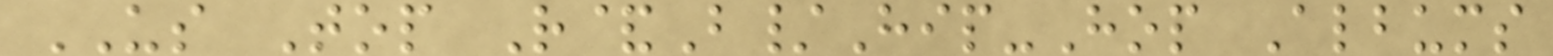US Top R&B/Hip-Hop Albums
